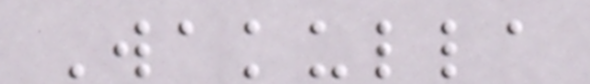Wakulla
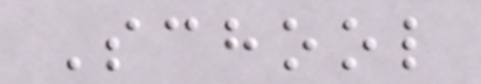School
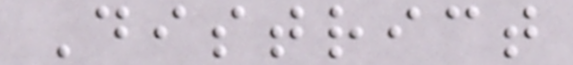District
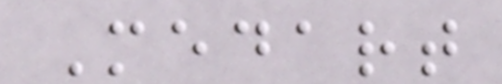Medart
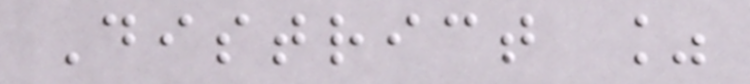District %
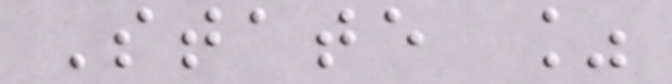State %
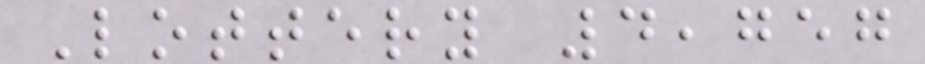Lottery 4,757
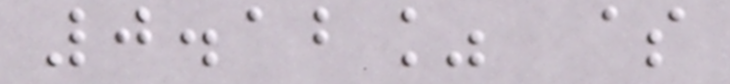0.12% $
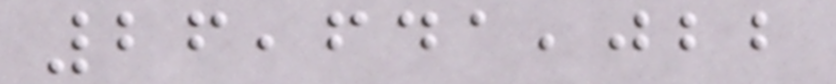26,641,022
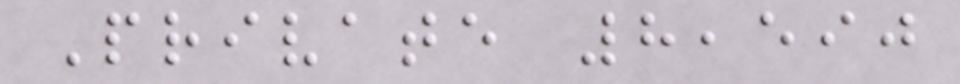Private 8,590
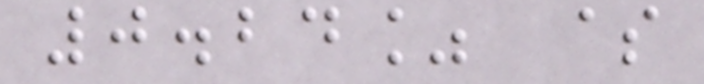0.24% $
